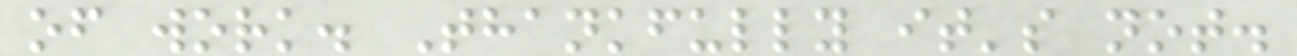of work. Thankfully it's not.
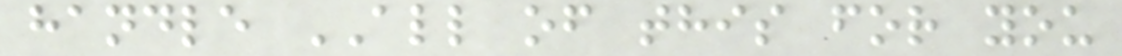handle ALL of this for you
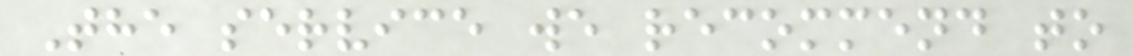The service we recommend to
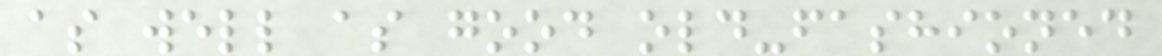as well as good old-fashioned
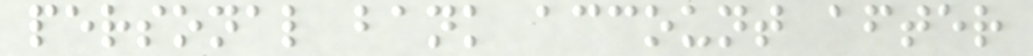personal bank account after
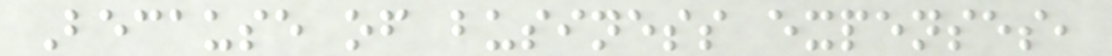Because of business expenses,
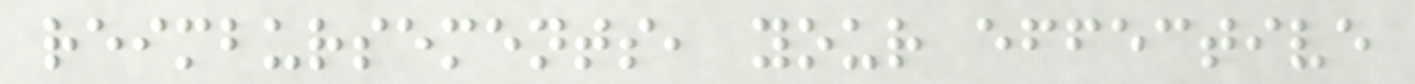reimbursements, your effective
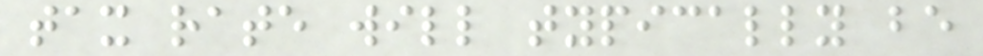tax rate will typically be
